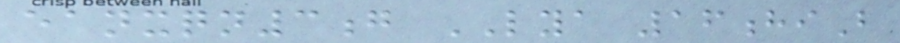eanxqn3g LYA 16hiB
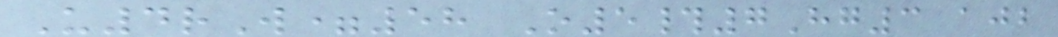U4rW=58 O5#7Hg3 ajb
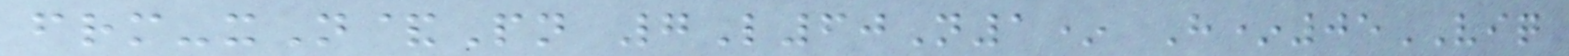frm-xN&Pn 7L60N1* H*05VIQ
